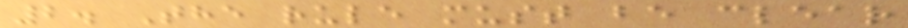2. The rule must be clear
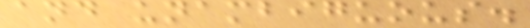and unambiguous.
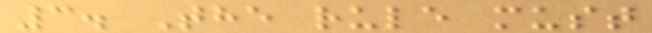3. The rule must
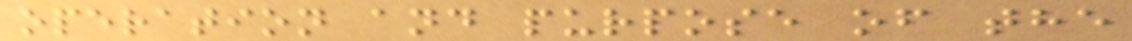operation and purpose of the
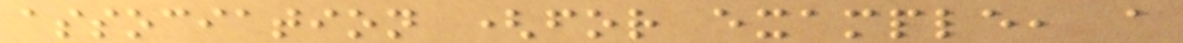association (for example, a
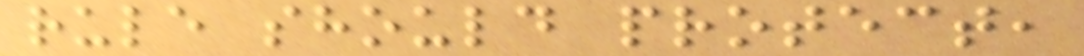rule should protect,
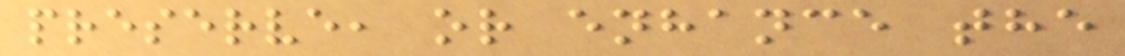preserve, or enhance the
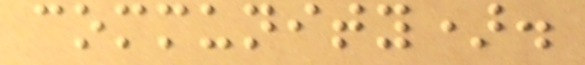community).
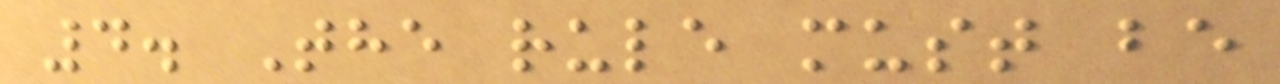4. The rule must be
